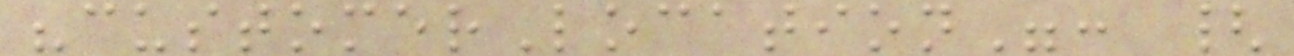"customerLocation": {
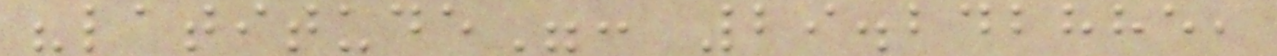"latitude": 29.242885,
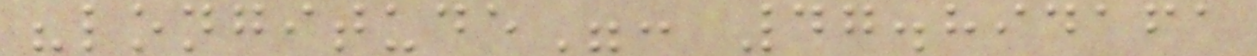"longitude": 47.894161
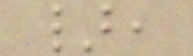},
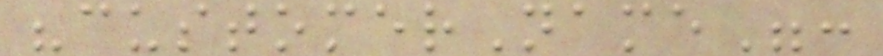"customerName":
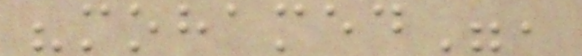"mohamed",
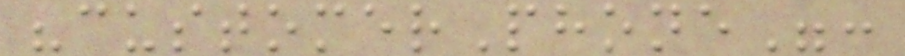"customerPhone":
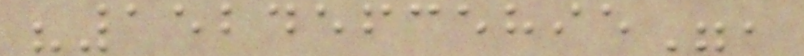"15245635895",
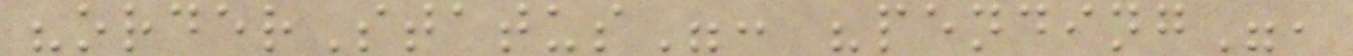"orderStatus": "pending",
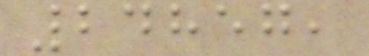24857,
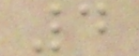4
